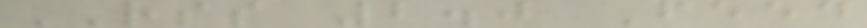RSS 2.0 Feed
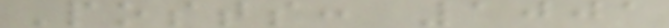Posts: 1001
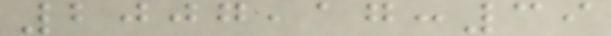2007,17:39
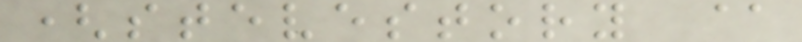(stevestory @
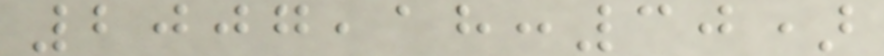2007,18:30)
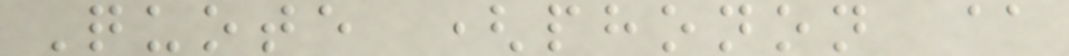Quote (phonon @
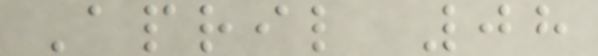April 08
